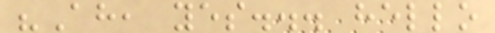"Ah, yes... hello
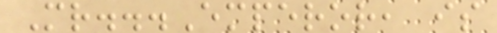Mr...Emperor, is
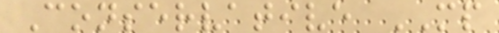Conservative MP
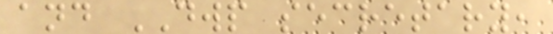and DWP secretary,
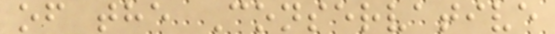of the Conservative
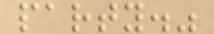party."
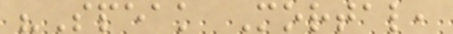"Speak Mortal,
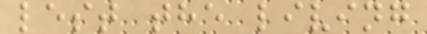lest the living
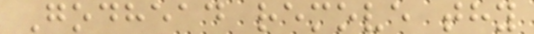Godhead remove thy
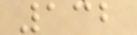132
